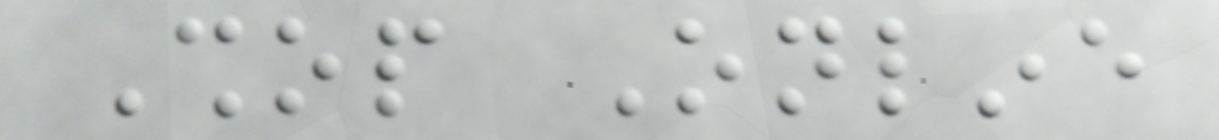Shop Online
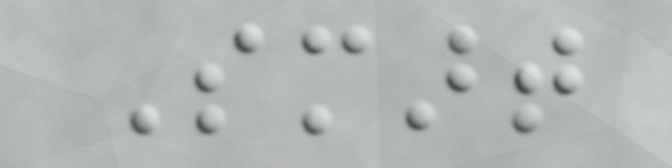Smart
